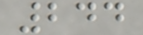244
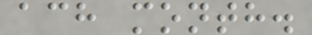ach month.
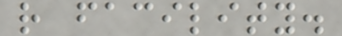r facility.
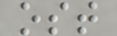ost
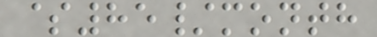$85/month
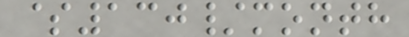$130/month
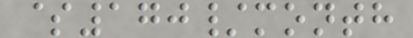$170/month
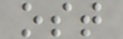ost
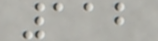112
